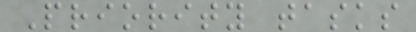Priority tasks
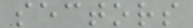sectors
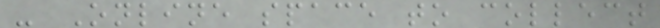- Online space to collect
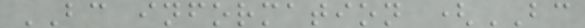BC information (BC
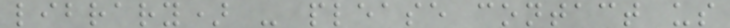library) - please contact us
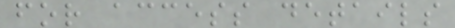for access details
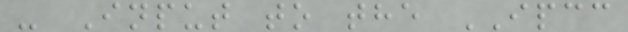- Input to the IPCC
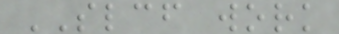SLCF work
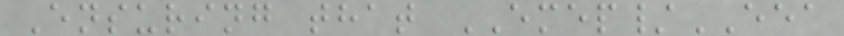Ensuring that EMEP/EEA
